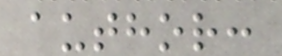author:
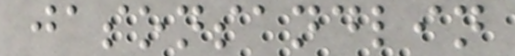jasonsandlin
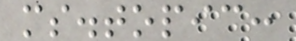ms.topic:
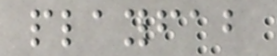playfab
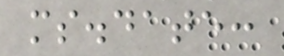ms.date:
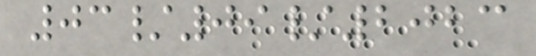03/09/2023
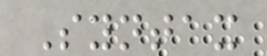Syntax
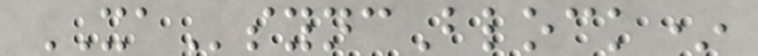XAsyncBlock*
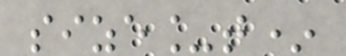size_t*
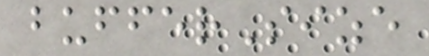bufferSize
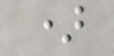)
